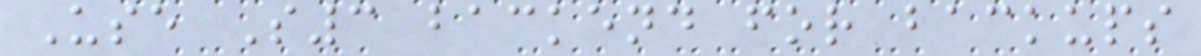Use S3 backend for backups
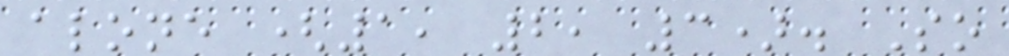alone (1, 2, 3). So
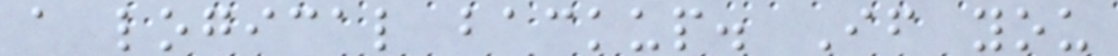a logical backup. If you
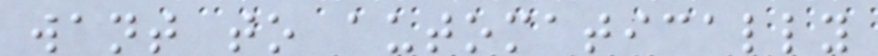want to automatically
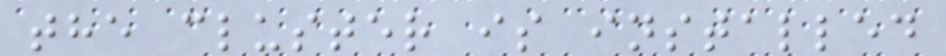the cluster is installed
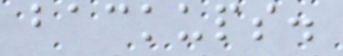backups.
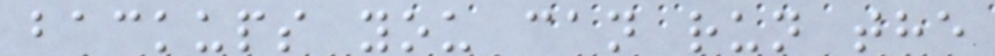backups you can run the
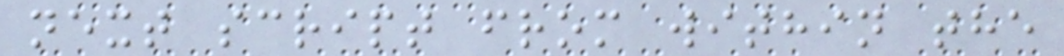next script from within the
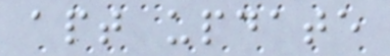apt update
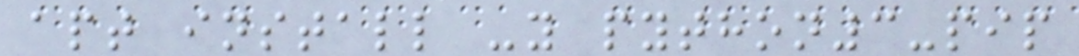apt install -y python3-pip
